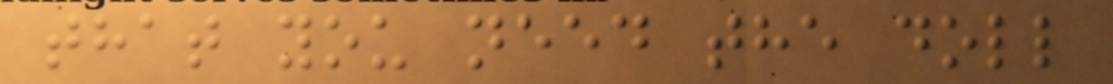that you need the doll
